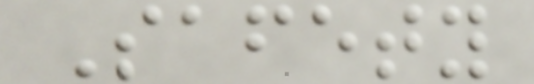Safety
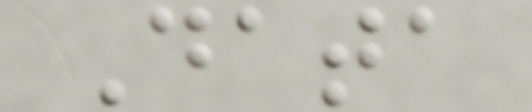Data
